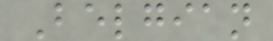Belgian
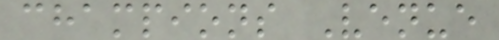champions Venue
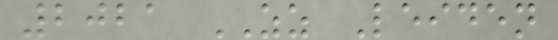2021 ZZ Leiden
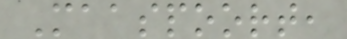Maaspoort,
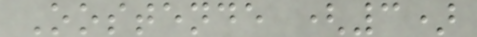Oostende (3)
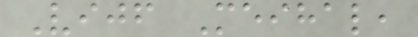Vijf Meihal,
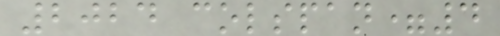2024 colspan=4
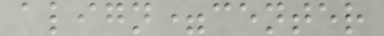align=center
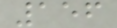156
